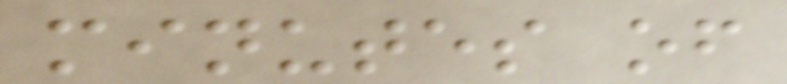minutes of
